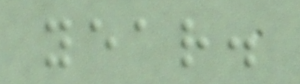year.
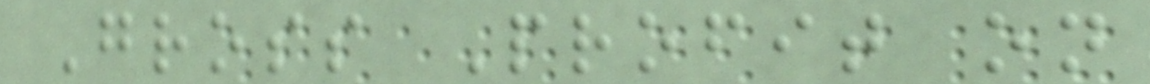Gross Profit on
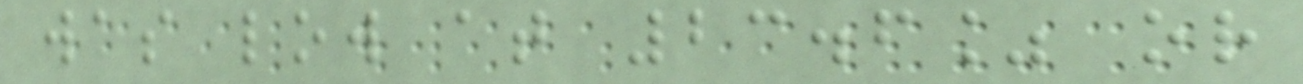was low at 23.6% or
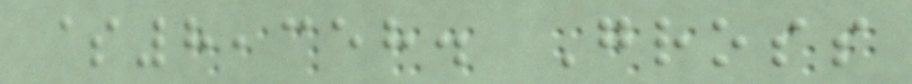$8,358. Gross
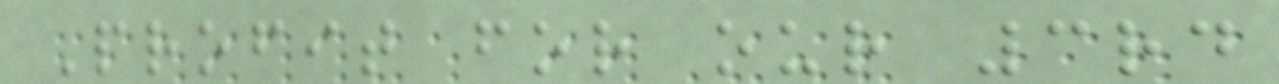Profit for our 3rd
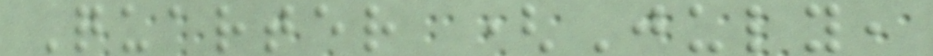Quarter (July,
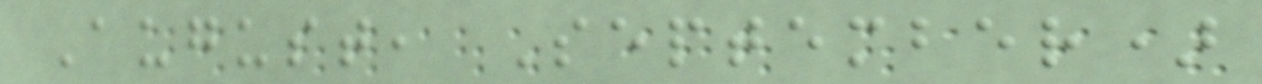August, September)
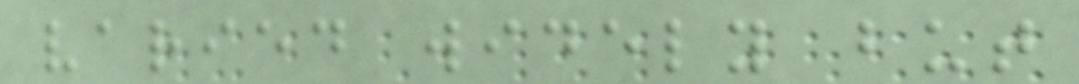varied widely but
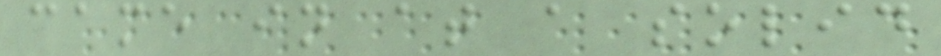came in at a solid
